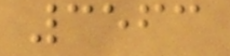3563
